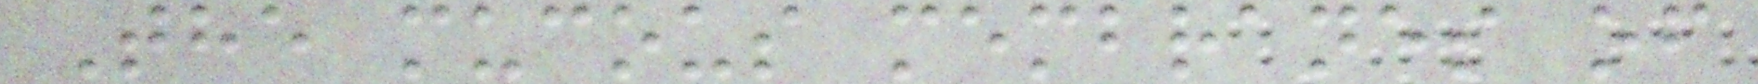The mucous membranes of
